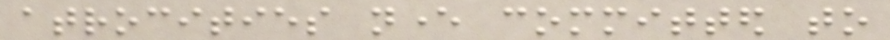atrocities never committed to
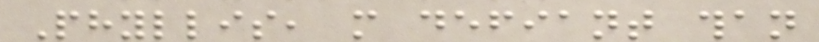Phyllis, more defiant than
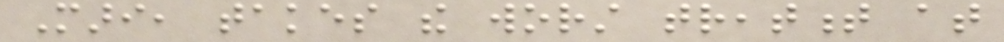Mari, takes the worst treatment at
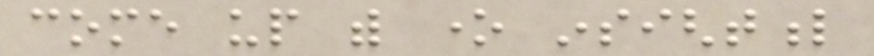come up with one insightful
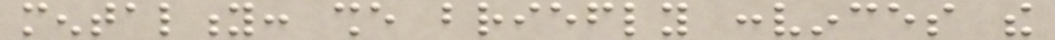mentality: she briefly convinces the
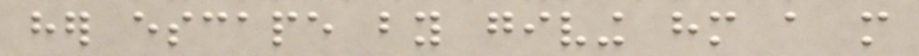her escape by giving him a more
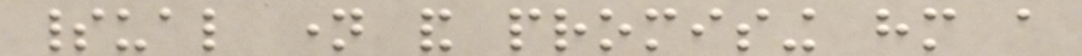spiritual name and promising him a
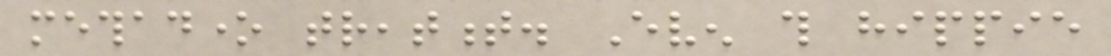methadone treatment. Even this hippie
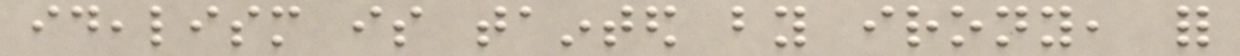idealism is tainted by irony, for
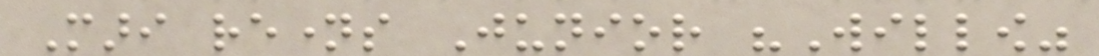Mari renames Junior "Willow"
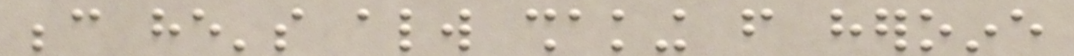because he's always shaking from heroine
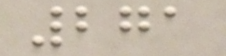271
